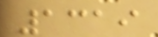1319
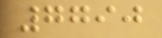7790
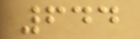644
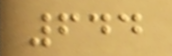644
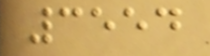3554
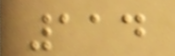114
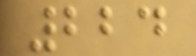224
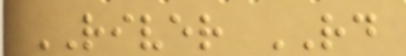RIVER RD
